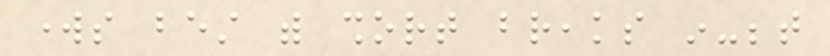works best with short breaks in-between
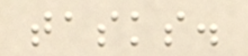tasks.
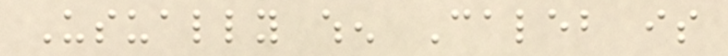Usually when Caleb is
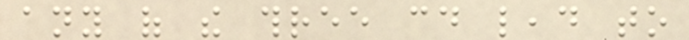any of the three could lead to
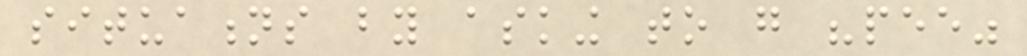situations by asking to go "pee"
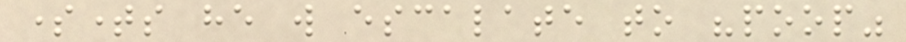sometimes he will escalate to "poop"
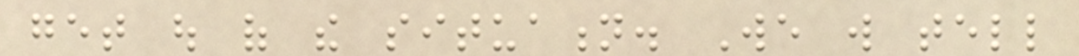get out of the situation. We will tell
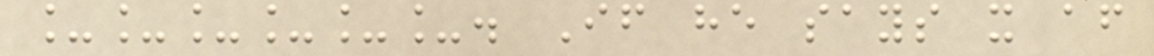______. If he says it after
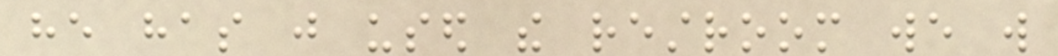he has just used the restroom we will
